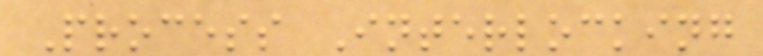Process Interlocking
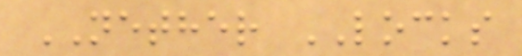NETHER LOCKS
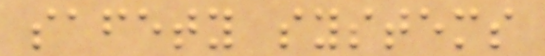safety systems
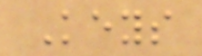Keys
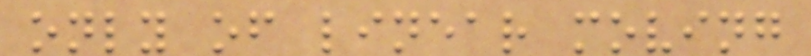only of linear moving
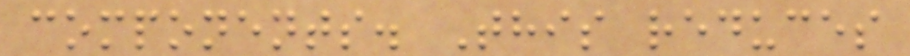components. This reduces
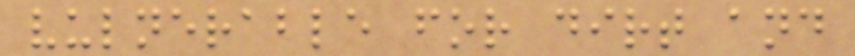vulnerable for dirt and
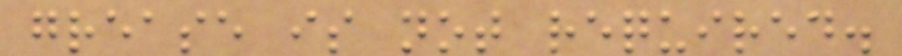grease is not required.
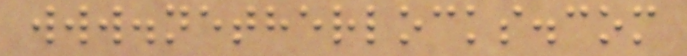www.netherlocks.com
